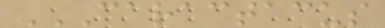CARACTACUS
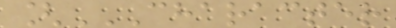[CHARACTER
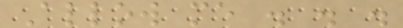Allow me . . .
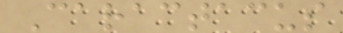Caractacus
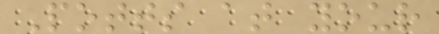Potts at your
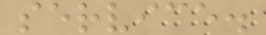service.
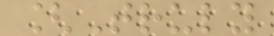[Truly
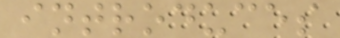introduces
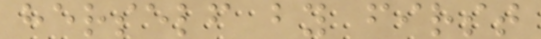herself by first
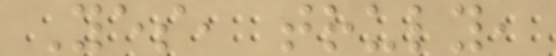Yes, truly,
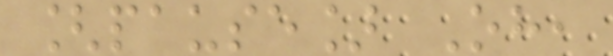[pause] Oh,
